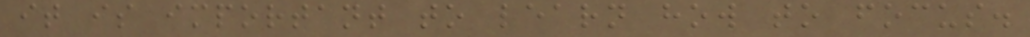it is important to learn how to focus.
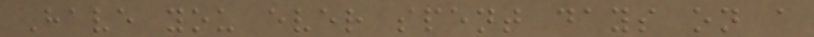Have you ever spent days on a
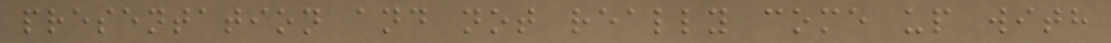presentation and not really come up with
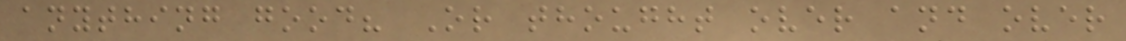anything good? Or thought over and over
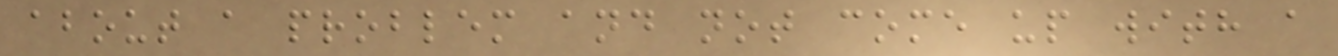about a problem and not come up with a
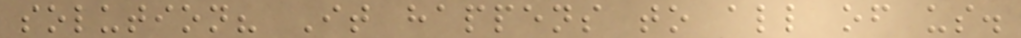solution? It happens to all of us.
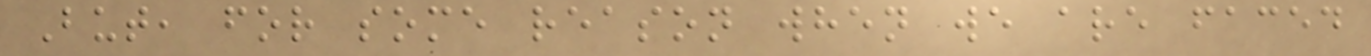But, for some reason when we are faced
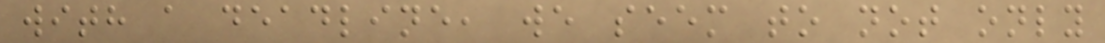with a deadline, we seem to not only
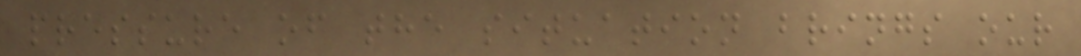pressure of the situation brings our
